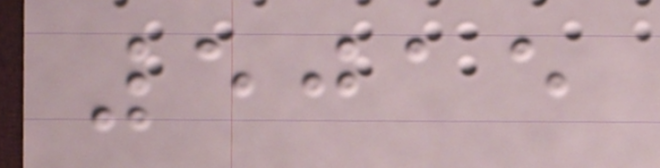5015
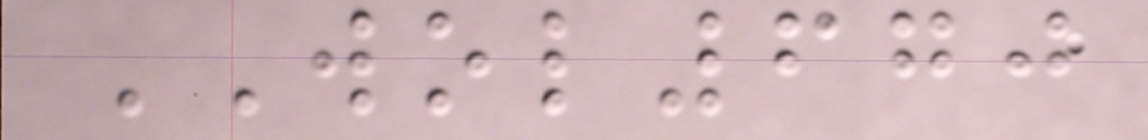WOL670
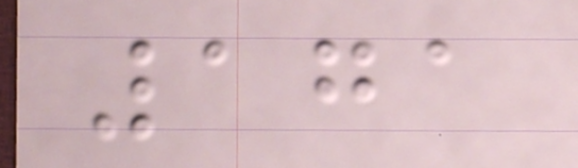171
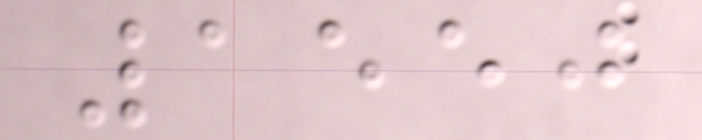1550
